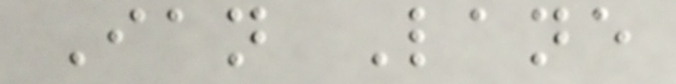Ian Lane
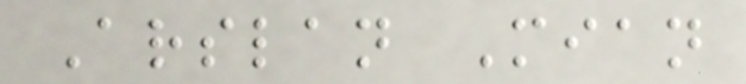Arslan Mian
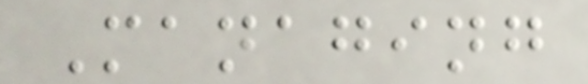Managing
